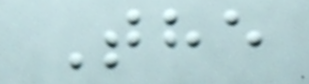The
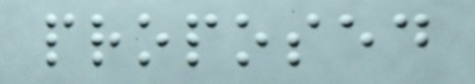proposed
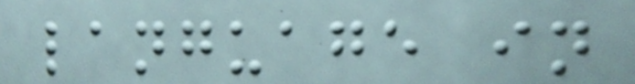language in
